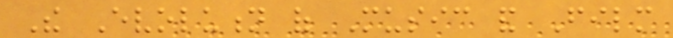The Evolution of Music and Film
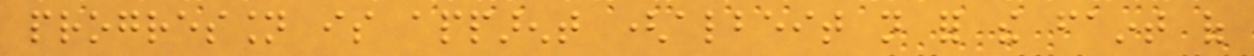progression is apparent (albeit not for the faint of
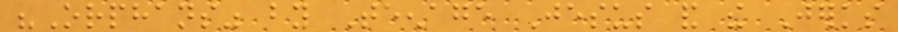"Orphans" by Teenage Jesus and the Jerks
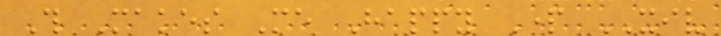This Makes Me Happy Part XIV
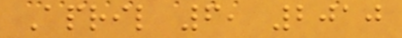April 6, 2010
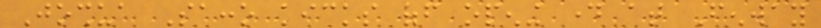Joshua Sacco kicks off opening day at Fenway
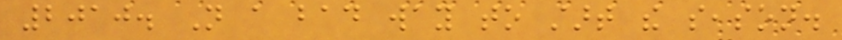2010. Not a bad way to start the season.
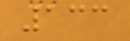133
